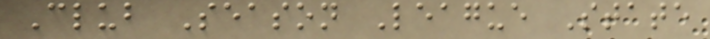Club Season League State
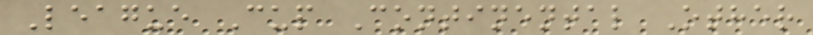League Cup Continental Other
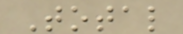Total
